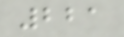221
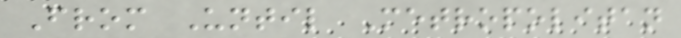From Until Metropolitan
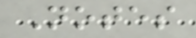Notes
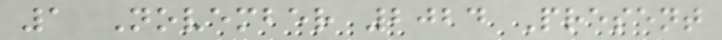1 November 2024 Present
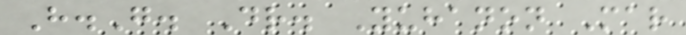H.G. Dr. Yuhanon Mar
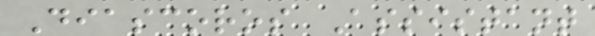Diascoros Assistant
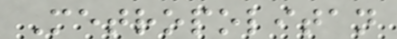Metropolitan
